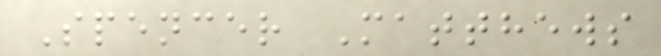Spencer Matthews
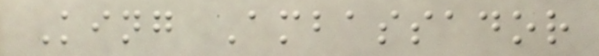King Ambassador
